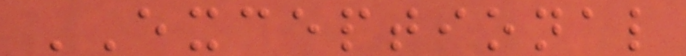EXCEPTIONAL
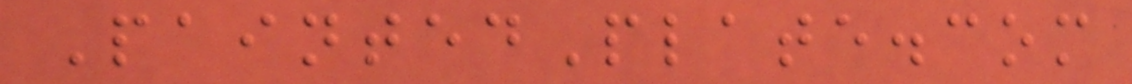PaintedPlate.com
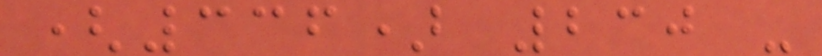(336) 230 -
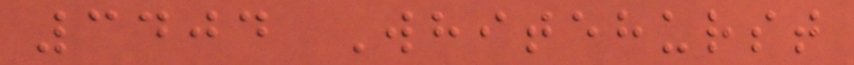3404 Whitehurst
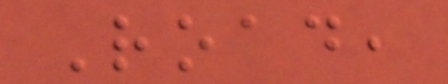Road,
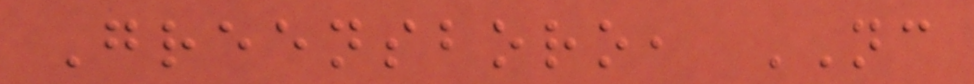Greensboro, NC
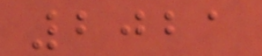2021
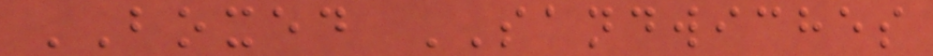BOXED SANDWICHES
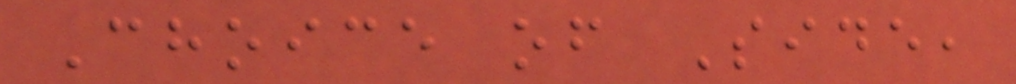Choice of Side,
